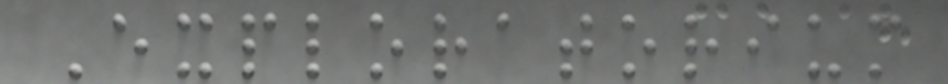Exploratorium
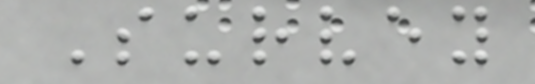Survey
